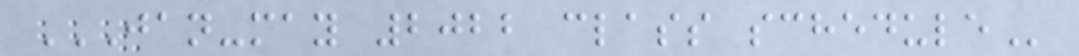JAN-MAY 2022 CLASS SCHEDULE
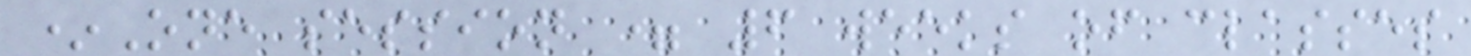*One session = 6 weeks of classes
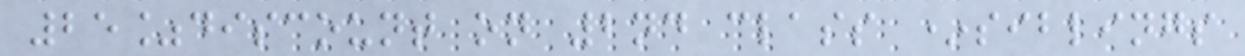25%discount on 2nd class *siblings
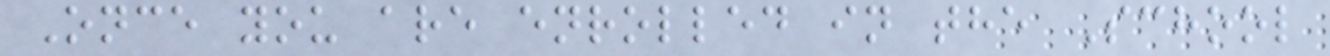Once you are enrolled in the School
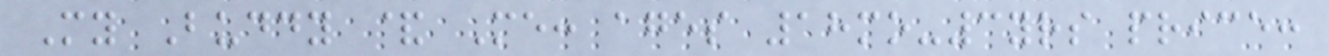My Buddy & Me: ages 18mo-3yrs price:
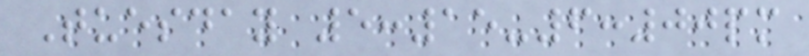Tuesday 5:15-6:00pm
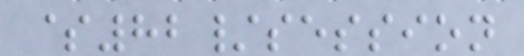$82/session
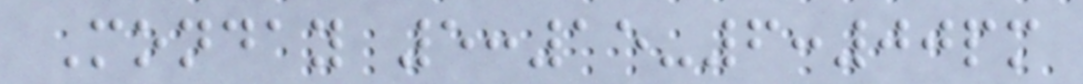Monday 5:15-6:00pm
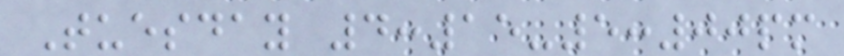Tuesday 4:15-5:00pm
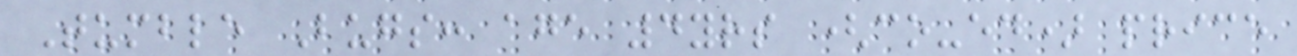Tumble Bugs: age 4yrs (co-ed) price
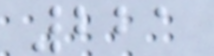221
